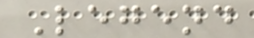Legend
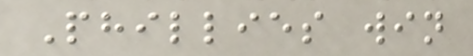Phillies win
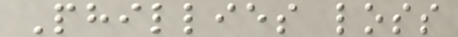Phillies loss
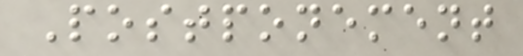Postponement
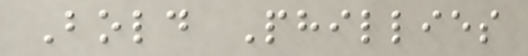Bold Phillies
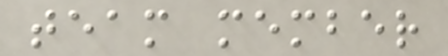team member
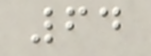64
